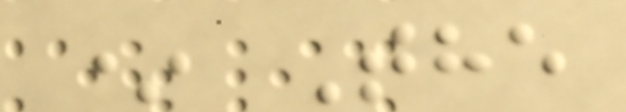* The
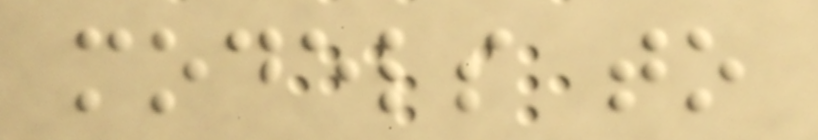models to
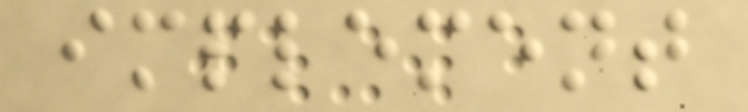implement
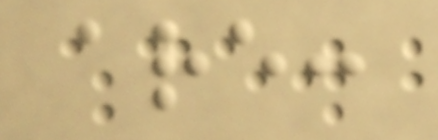are:
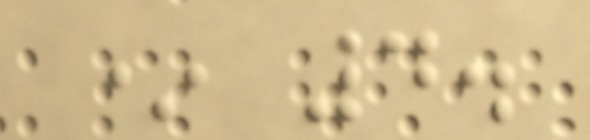* 4.
